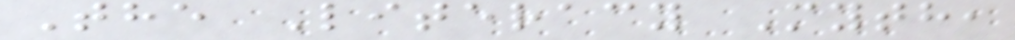The Literacy Myth,
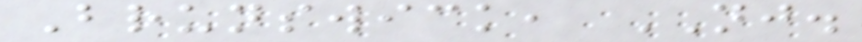Brunswick, NJ.
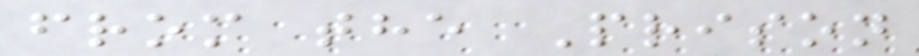from the Prison
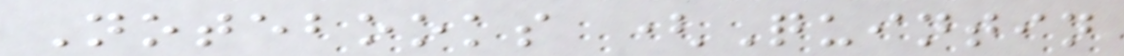Notebooks (Quintin
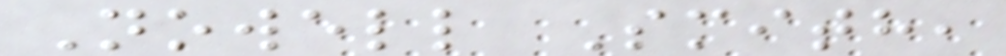Nowell Smith,
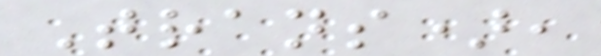Trans),
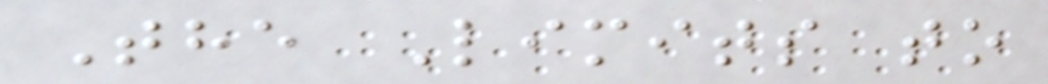The Limits to
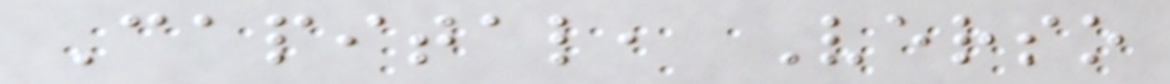Capital, Verso
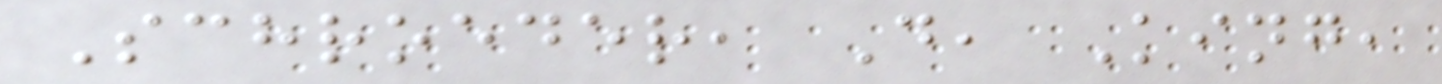Schroeder, D, King,
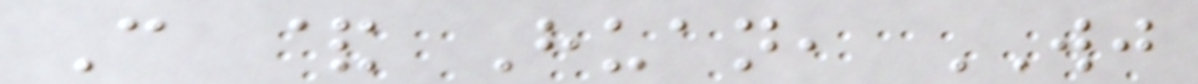C & Huan, WJ
